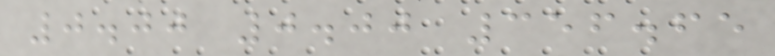0.00 0.00 356.65
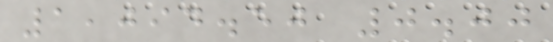1,094.50 0.00
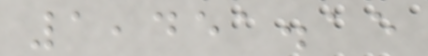1,451.15
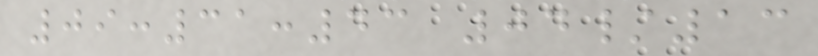09:31:43 04/13
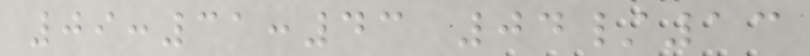09:31:43 04/13
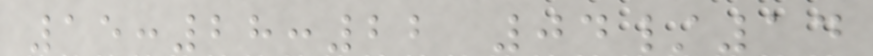15:28:22 04/14
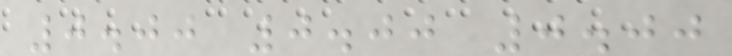0.00 0.00 0.00
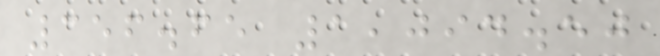356.65 1,094.50
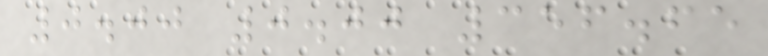0.00 0.00 356.65
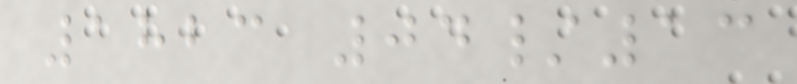1823 04/13
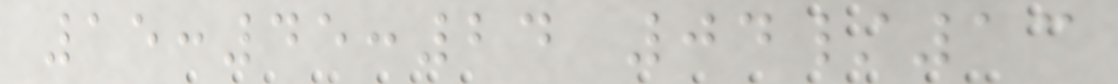15:45:24 04/13
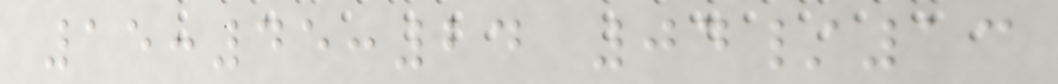15:45:24 04/13
